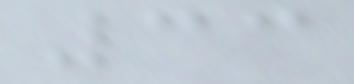33
